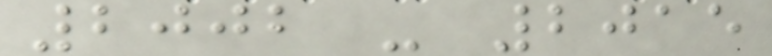2002 - 2015
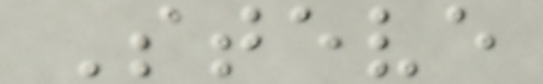Steve
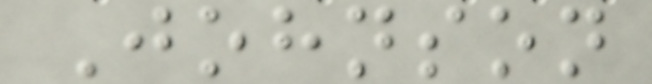Johnson
